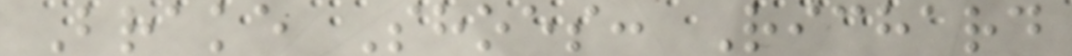Brake Shoes: Richard
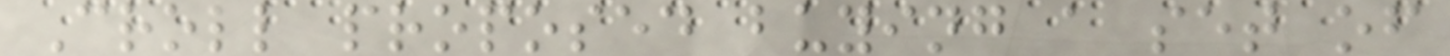Croll proposed buying a set of
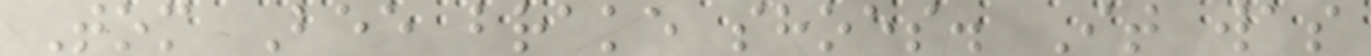Tom Bee brake shoes. It was
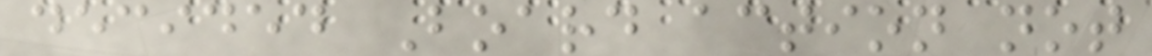decided Board action not
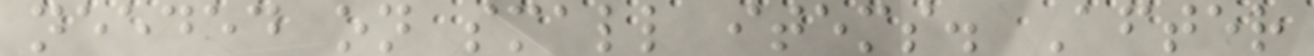needed on small items. After
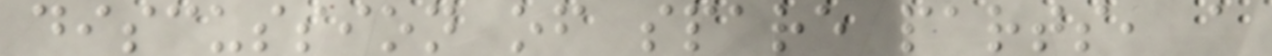discussion of spare parts, a
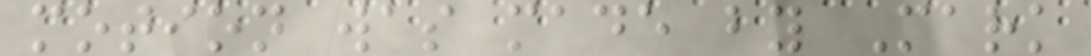motion was made by Mark
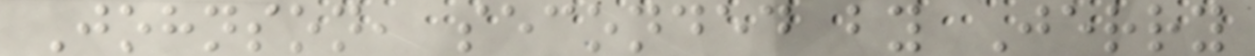Johnson, seconded by Jerry
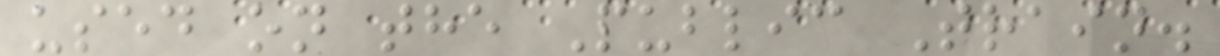used on the Public Train.
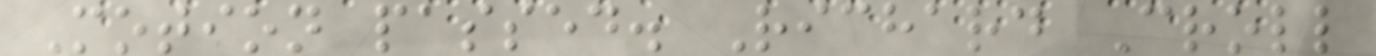Motion passed. Richard Croll
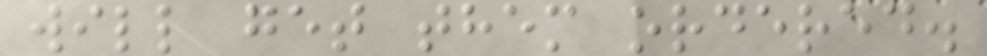will get them ordered.
